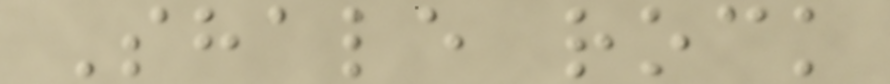Shale rock
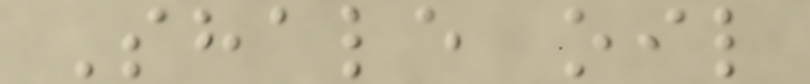Shale oil
